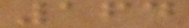164
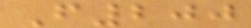F200
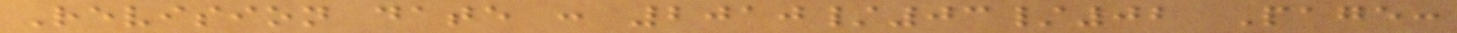Revision date : 2010/03/02 Page:
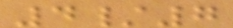4/7
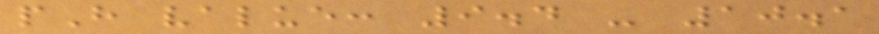pH value: 9.4 - 10.1
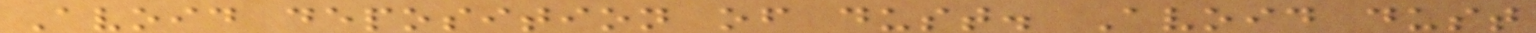Avoid deposition of dust. Avoid dust
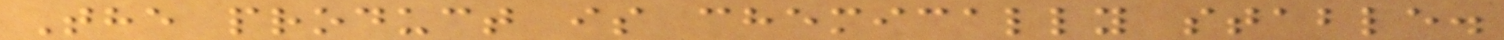The product is chemically stable.
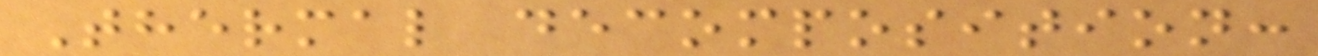Thermal decomposition:
